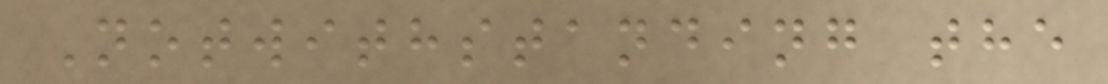Notwithstanding the
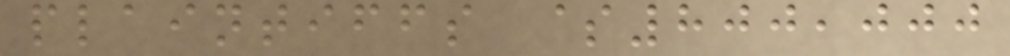plaintiffs $800,000
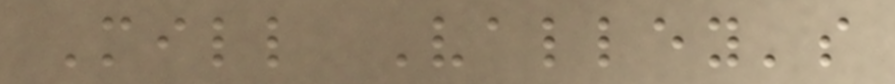Mill Valley's
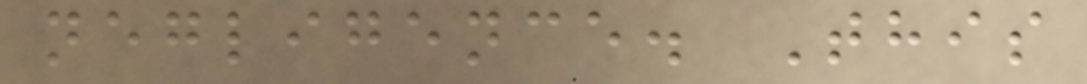negligence. This
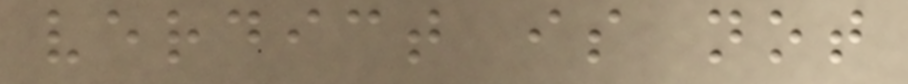verdict is not
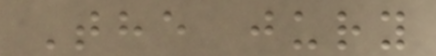The jury
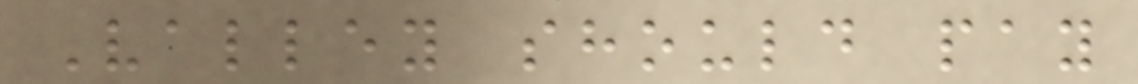Valley should pay
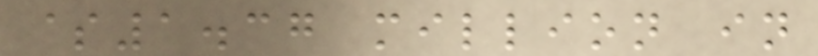$1.37 million in
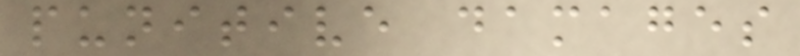punitive damages
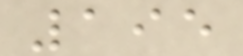195
